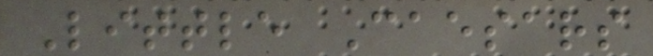Little Caesars
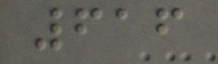616
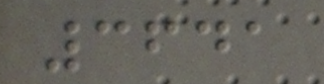3641
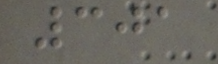301
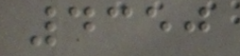4350
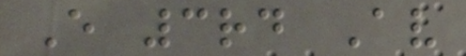E 3rd Av
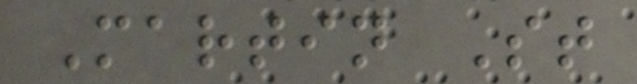Martin St
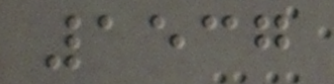1537
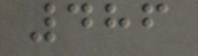486
